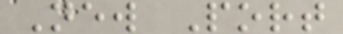New Port
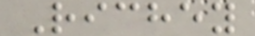Richey
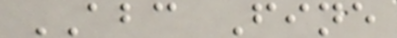ABC Fine
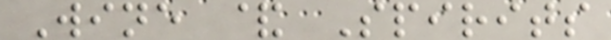Wine & Spirits
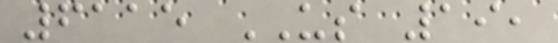6115 US 19,
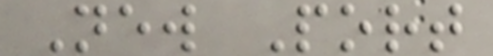New Port
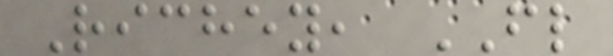Richey, FL
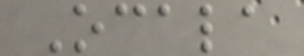Ocala
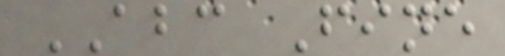ABC Fine
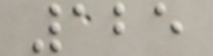125
